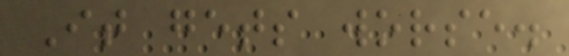It gets worse.
